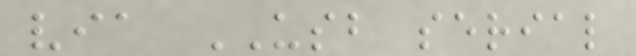via USB serial
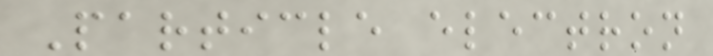Particle electron
